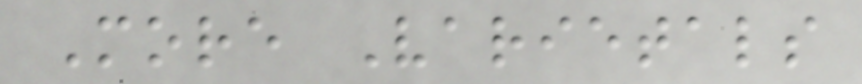More Varietals
